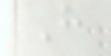H
